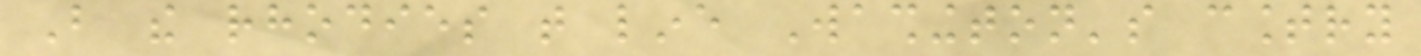But the rhodies that line Washington's country
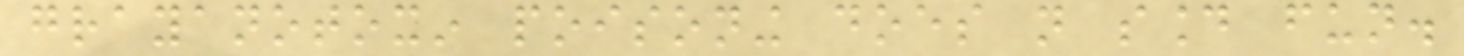grayanotoxin poisoning does not sound fun.
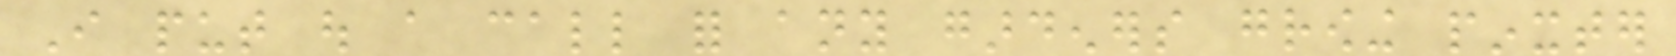I put out a call for any gardeners growing pinxter
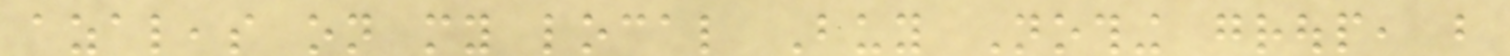azaleas on my local Buy Nothing group, but
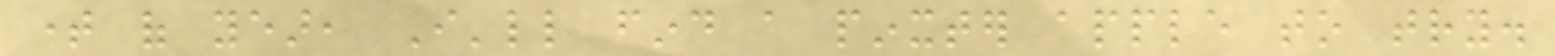time of year, I'll find a pinxter apple to try.
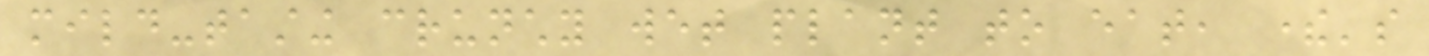mild-tasting crunchy wet plant to eat, there's
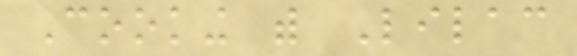Cooking with Lilac
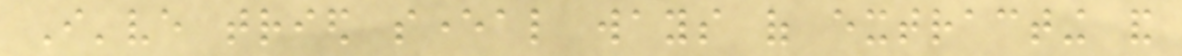I've tried several ways of extracting and
